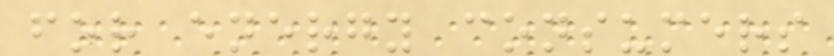for energy consumers
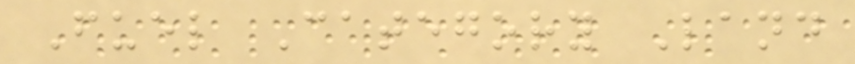Fuel Category Land
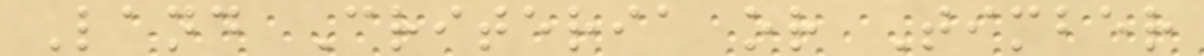Land Criteria or Timber
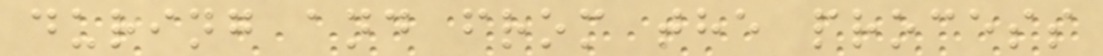during and from the process
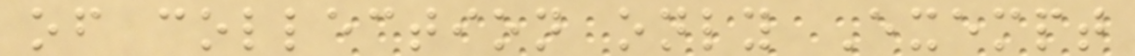of collection only Exempt
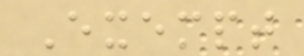Exempt
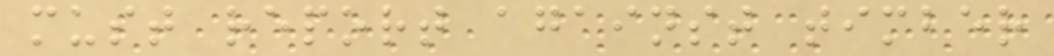must report against timber
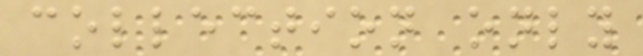collection only
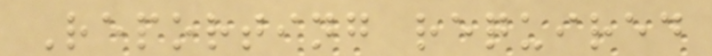Reporting required
